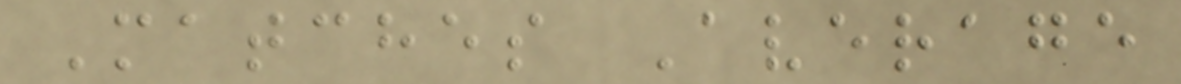Matches Average
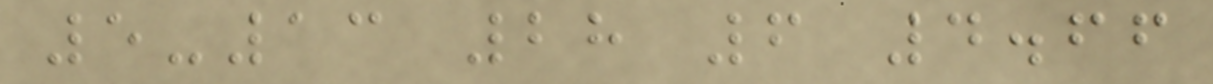5-13 28 6 4.66
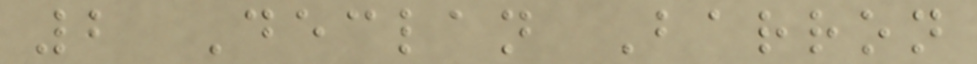2 Declan Barron
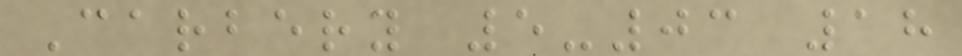Carbery 5-03 18
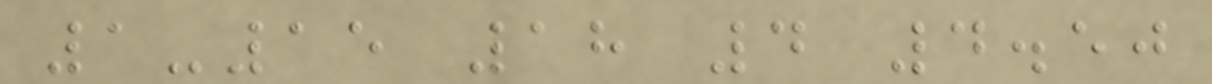1-15 18 4 4.50
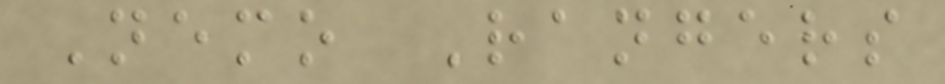Nemo Rangers
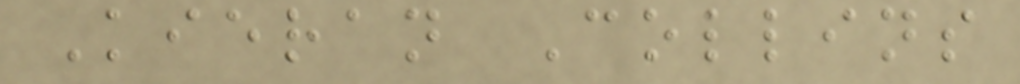Kieran Collins
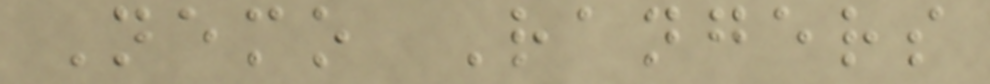Nemo Rangers
